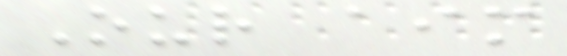Our aim
